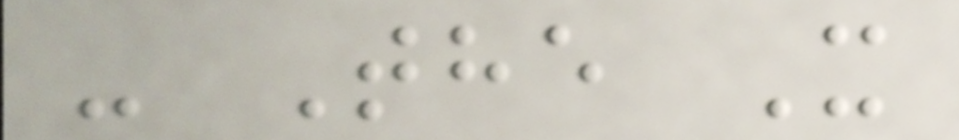- The X
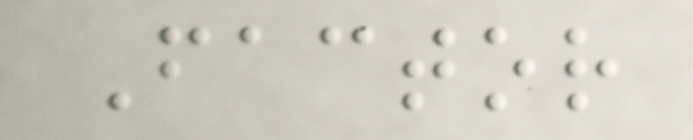Factor
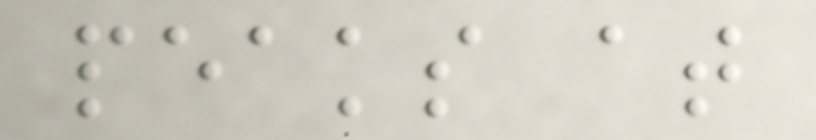peaks at
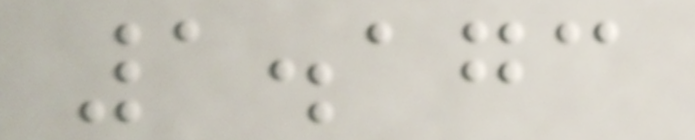1.173
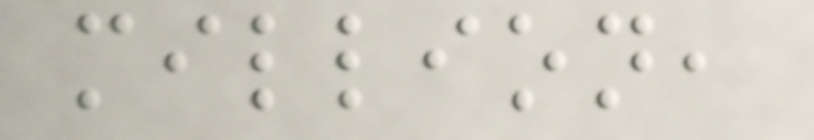million,
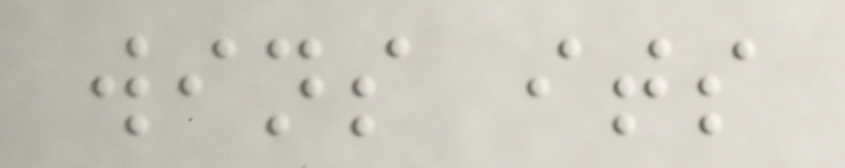wins its
